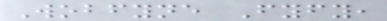Wobfyne Fyfy,
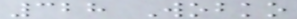328 Wobko
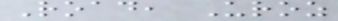Road, Uroz
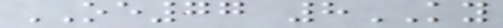OE77 8KY
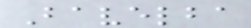Bavelba
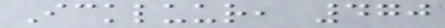Ickluur, 470
